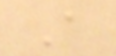A
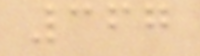367
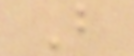B
